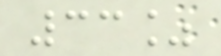33%
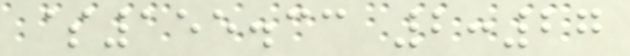$155.33 2:27
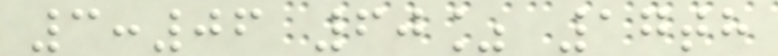3:06 60% 17th
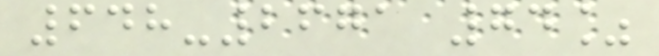648-2671 74%
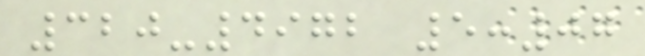320-4972 5:07
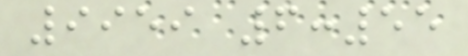9959 6:55
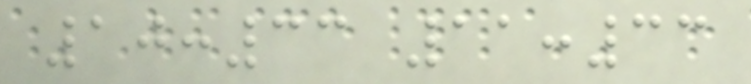10:33 11:33
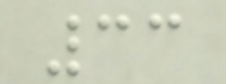33
